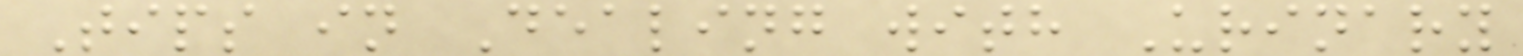Tips in Dealing with Urinary
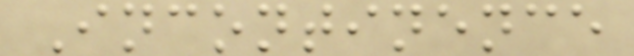Incontinence
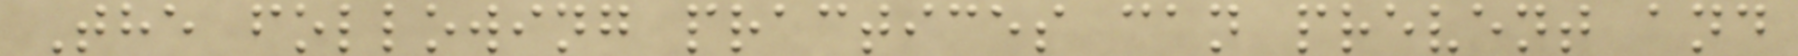The following practices can prevent and
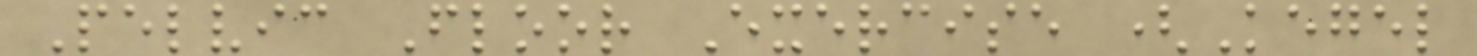Pelvic Floor Exercise (Kegel
